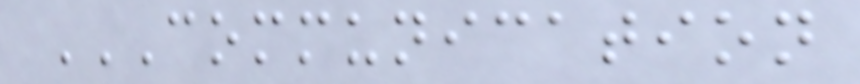COMMUNICATION
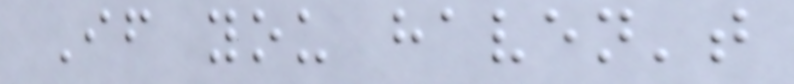If you haven't
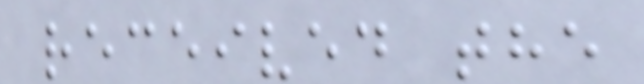received the
